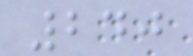240
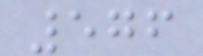576
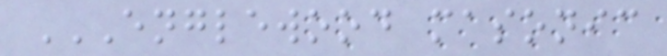ENGLEWOOD MASONIC
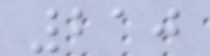210
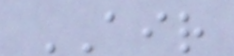AIR
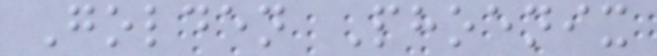Golden Phoenix
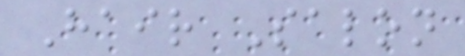Hair Salon
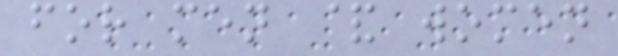for men & women
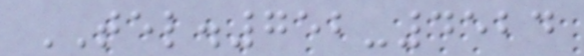TEL.752-4524
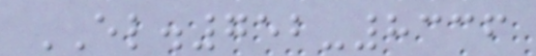EL.752-8336
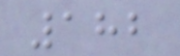182
